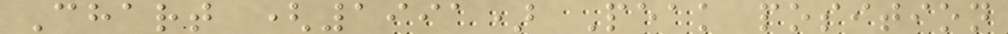Chart (1991) Peak position
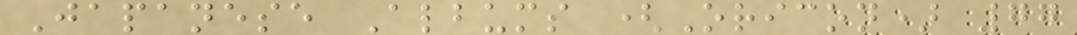Japanese Albums (Oricon) 77
